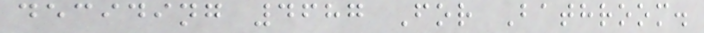deciding 4687 For Bathroom.
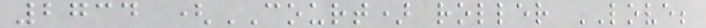2734 (COURT) roller LOVE;
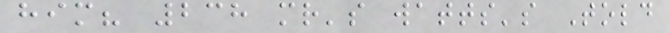him? 238 mr's watts's Told
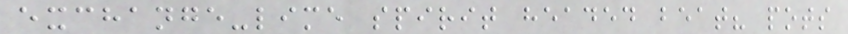exchange-lime spirit headed beat? pots
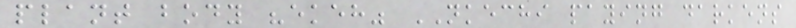plant body "ekeh" NKECHI paying darkens
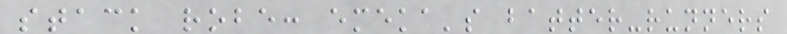stack robe: emeka's batter-runners
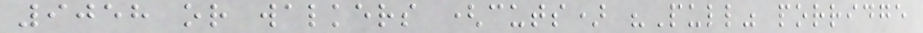9058 or walkers (cuts) "Pull" porridge
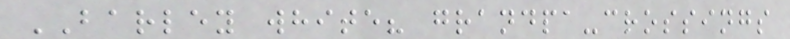BARLEY white? grandpa-crossings
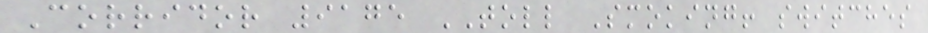Corridor 9175 TOLL Smoking! switches
